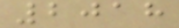2018
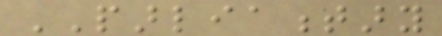PARLIAMENTARY
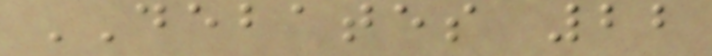DEBATES 22
